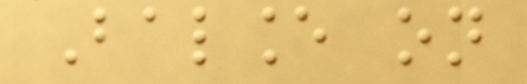Balance on
